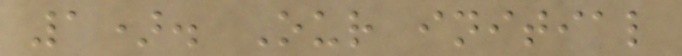1). Our initial
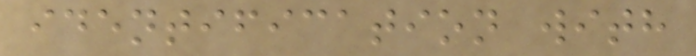identification with
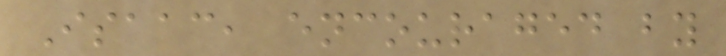Isaac, encouraged by
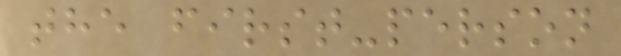the first-person
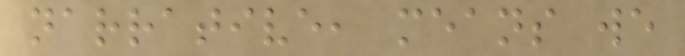narrative, means we
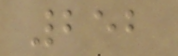252
